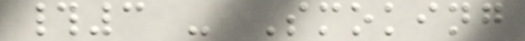#3 - Smoking
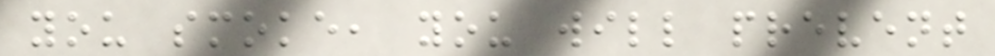you smoke, you will prevent
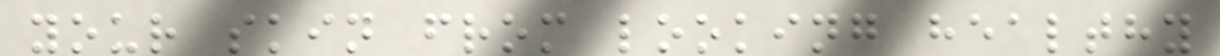your skin from looking healthy
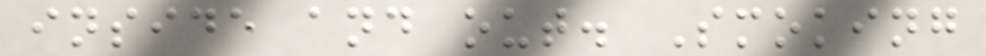inside and out. Smoking
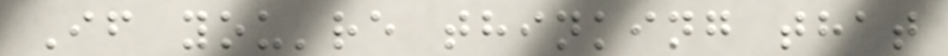If you're thinking that
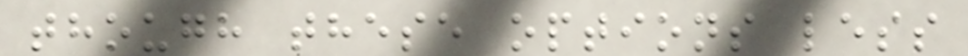though these options less
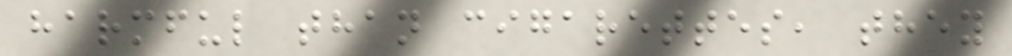harmful than cigarettes, they
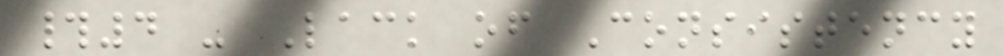#4 - Lack of Consistency
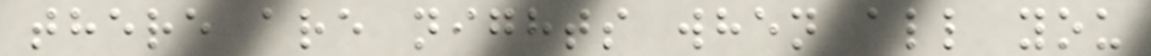there are nights when all you
